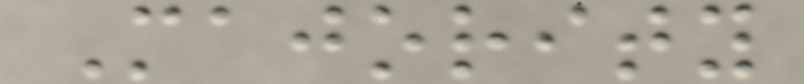Majority
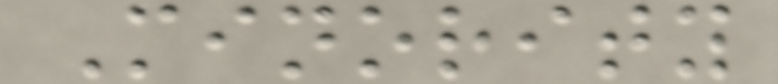Minority
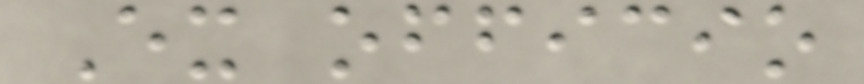Ex officio
